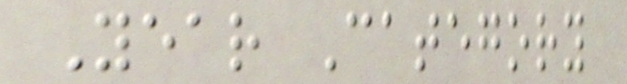Year Category
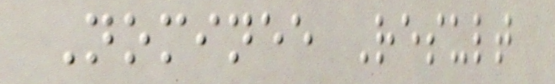Nominee Result
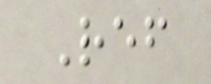Ref
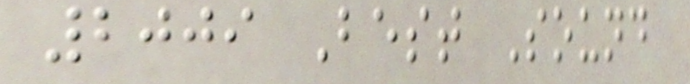2009 Best Sound
